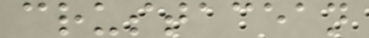crustacean
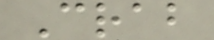Crab
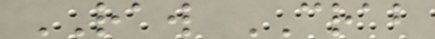RAW CRAB
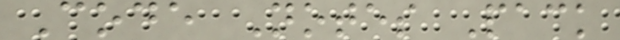Code Notes Pack
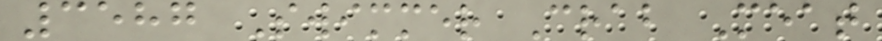3587 Swimmer Crab Meat
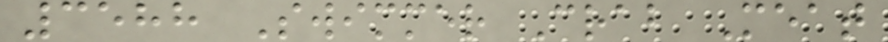3588 Swimmer Crab Meat
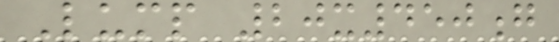Lump 20x450g
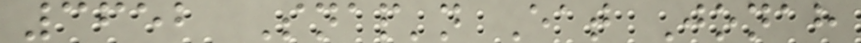3652 Snap'n Eat Jonah
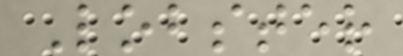Lobster
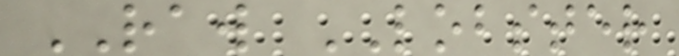RAW LOBSTER
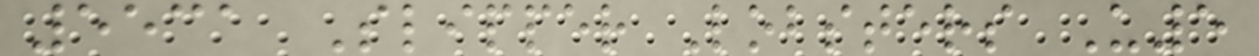5531 Slipper Lobsters U5
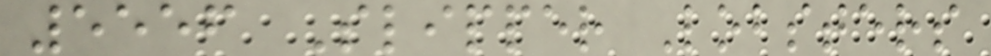5556 Slipper Lobsters
